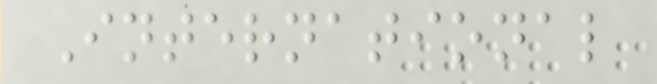International
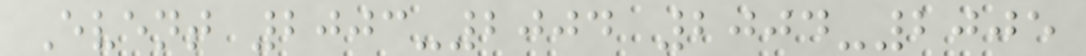Event 2003-2004 2004-2005
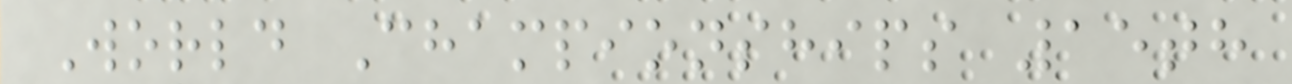World Championships 15th
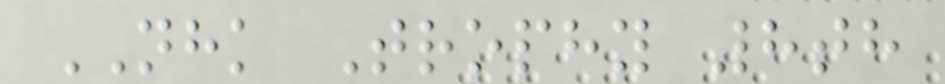NHK Trophy 8th
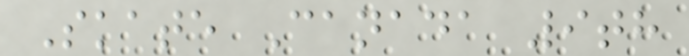Skate Canada 9th
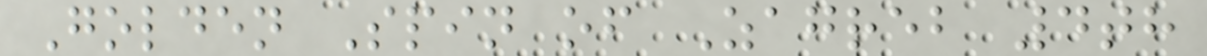Golden Spin of Zagreb 4th
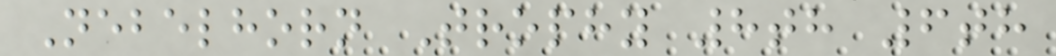Nebelhorn Trophy 8th 6th
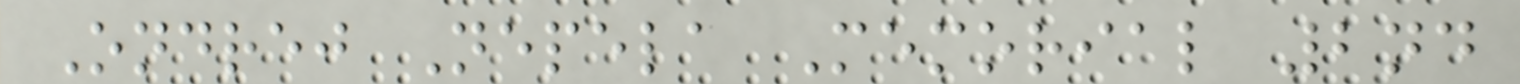Ondrej Nepela Memorial 2nd
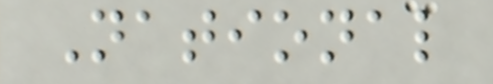National
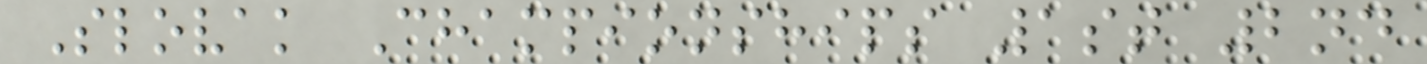Slovak Championships 1st 2nd
